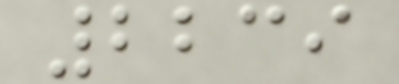2239
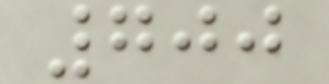700
